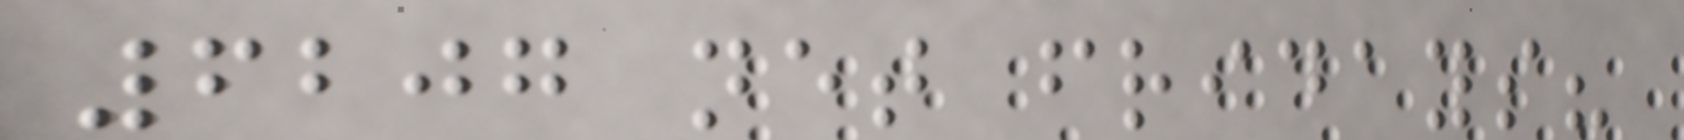6207 net fridays?
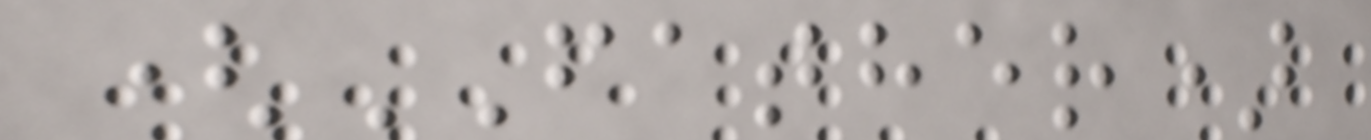(FATHER)
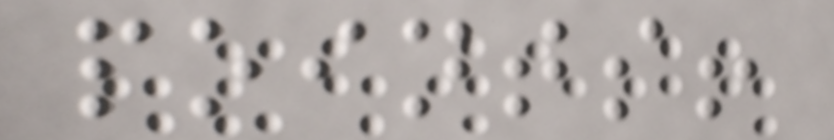points!
